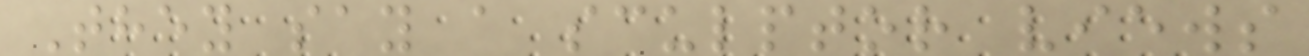They say a sculptor views
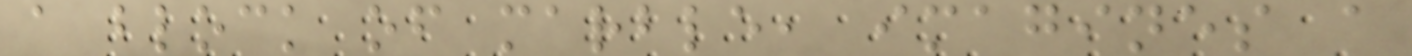a block of marble, imagines a
